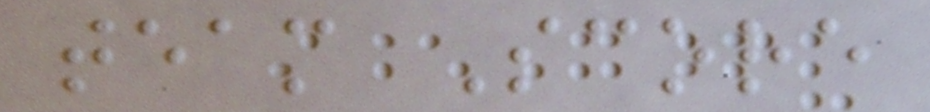team Score
